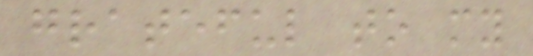grateful to my
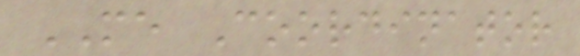ME Coordinator
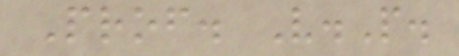Prof. V.P.
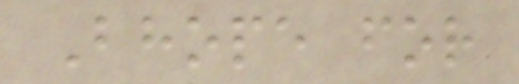Bhope for
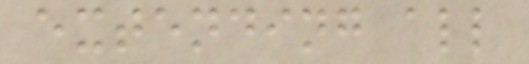extending all
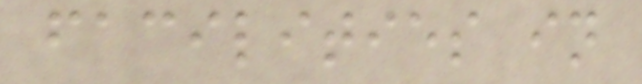facilities in
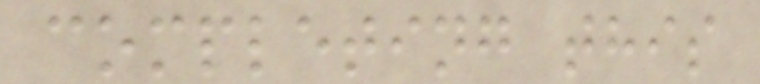completing this
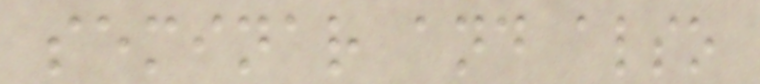seminar and also
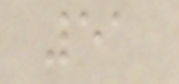51
